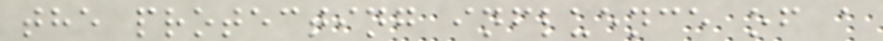the protecting influence of a
